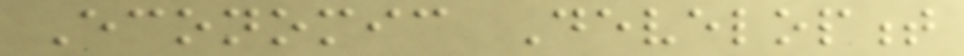Economic Development
